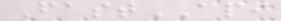FastAPI
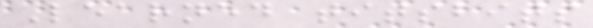Learned titsbits
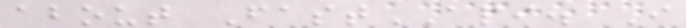about FastAPI. I
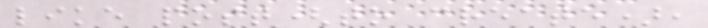like post(to create),
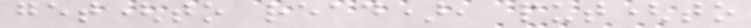get(to read), put(to
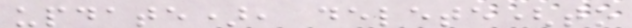update), delete(to
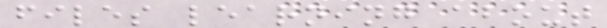files learning about
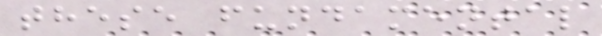these fundamental
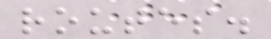routes.
